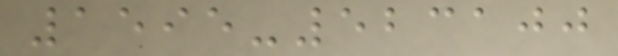1595-523100
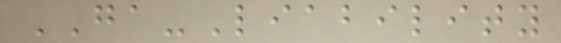GA-Liability
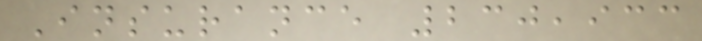Insurance 230,933
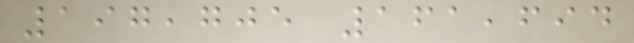197,705 161,694
